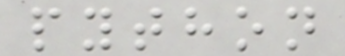python
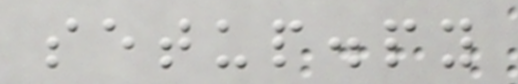setup.py
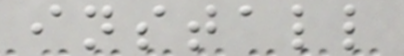install
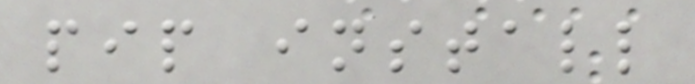pip install
